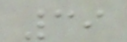39
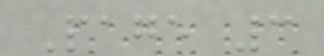Page 3
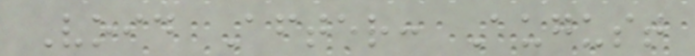Void After: August
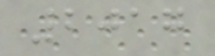2017
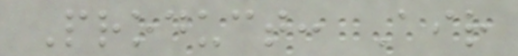Product: Air
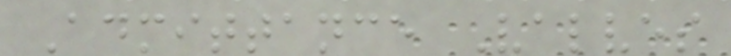Admittance Valves
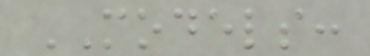MODELS:
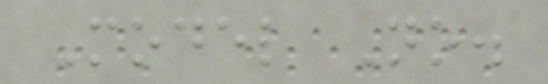Model No.
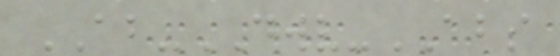AB-DWV-ABS
